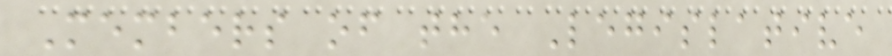Members of the Legislative
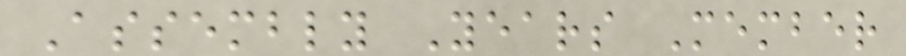Assembly Years Member
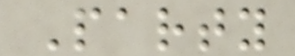Party
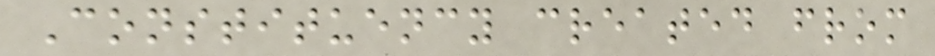Constituency created from
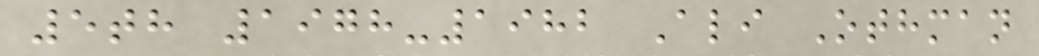5th 1978-1982 Ali Othman
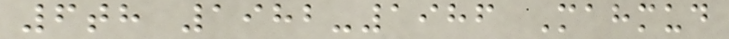6th 1982-1986 Mahmud
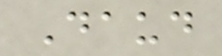Daud
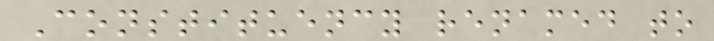Constituency renamed to
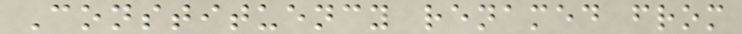Constituency renamed from
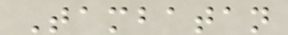Tambatan
